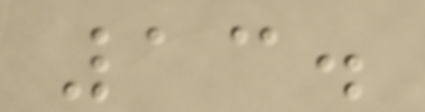13.
